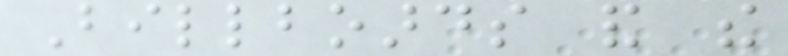Billboards and the
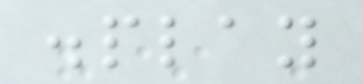display
